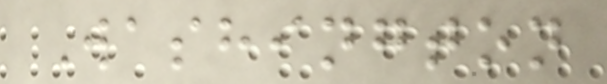Washington
